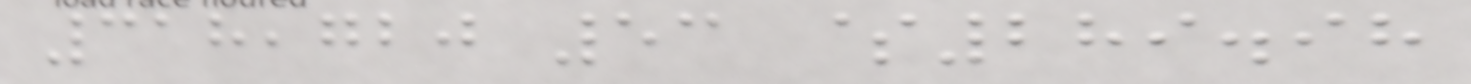318,720 53 $289.98
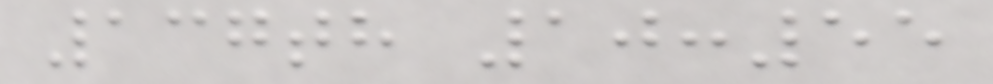137th 10:55
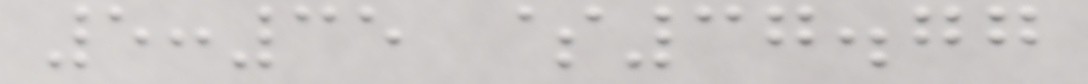5:35 $37.77
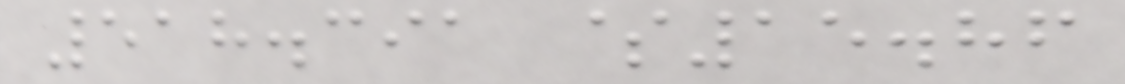518.391 $15.86
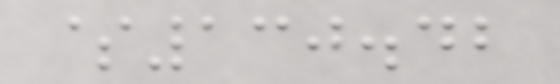$130.42
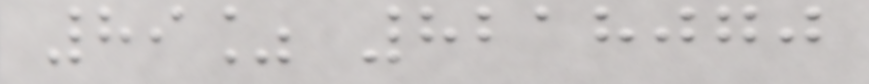89% 8218070
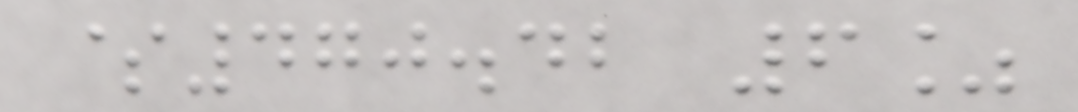$470.42 6%
